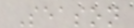Season
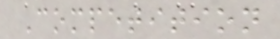Competition
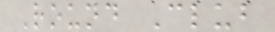Round Club
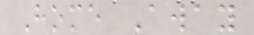Home Away
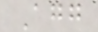Agg
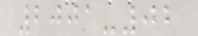2001-02
